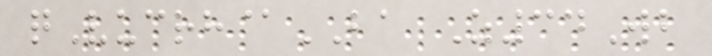qVucrh@BA Z34Wb
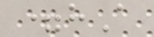=hA
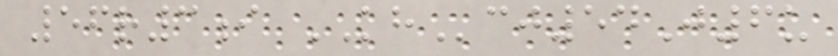56r3i KHcj54J6u
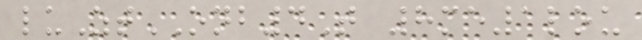luZtONB4T 8me1lou
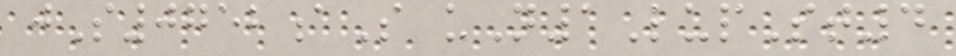jS0752aS uN1LupSt4
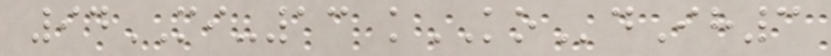94MI-13 kKOdIh3
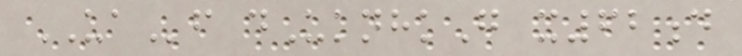UAf dUknhkG x62d
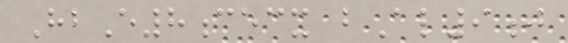HbE8cecx bAl9j
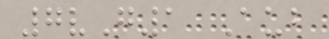7vG1 Aub
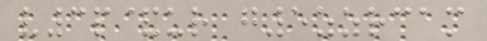v3p&ur g5zzrcam
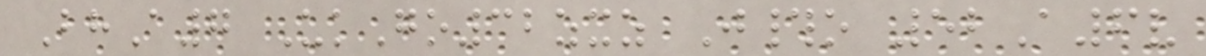BhA7 UkGo32zxz J#o 52A6v
